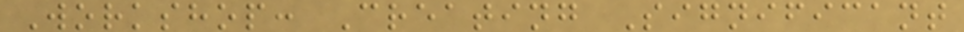Workshop: Creating Significant
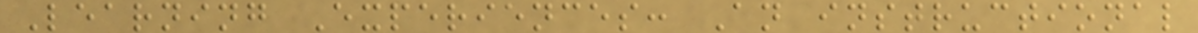Learning Experiences: An instructional
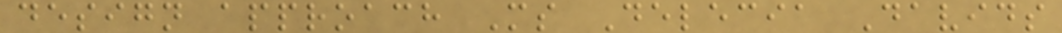design approach Ms Delecia Davids
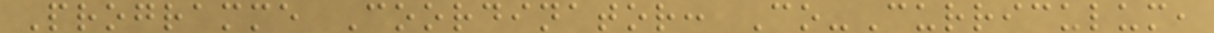Programme Coordinator: Co-Curriculum,
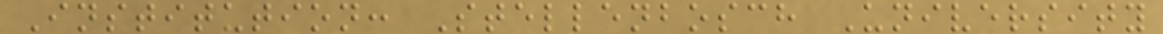Institution: Stellenbosch University
